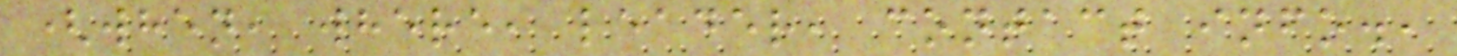(when, where, leader, contact info.,
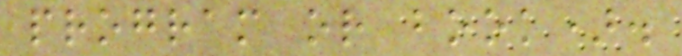program or book).
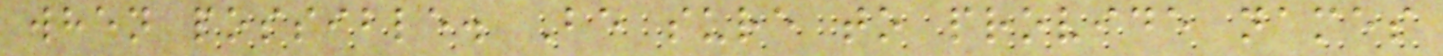when possible. Be sure to provide names
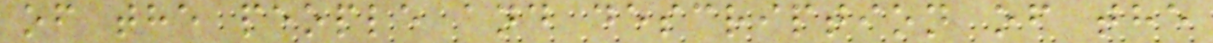of the people and description of the
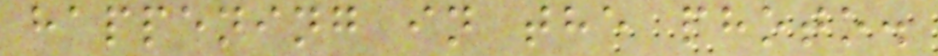happening in the photo.
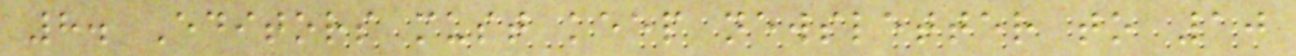8. Editors must keep newsletter to 10
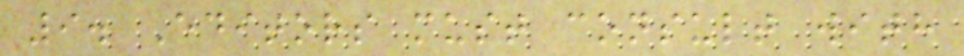9. Editors must consult with
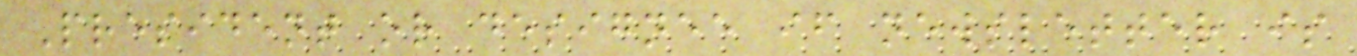President or designee if newsletter is
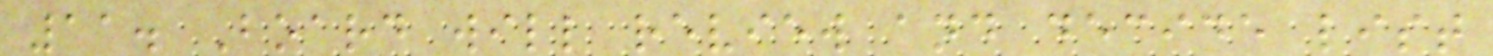11. Board will review and decide list
